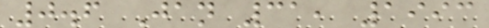0.6 Jan 31, 1993
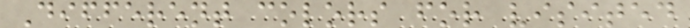Different colors for visited
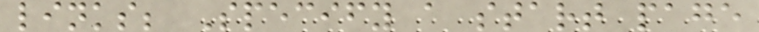links; Specify a start page
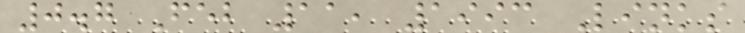0.7 Feb 11, 1993 Links
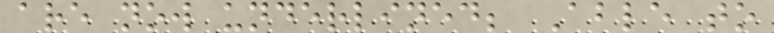are now underlined; Able to
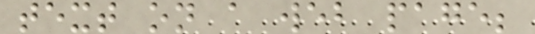text on a web page;
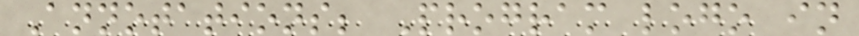Annotations; Program logo in
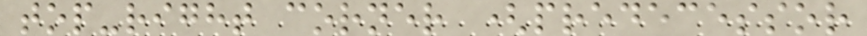top-right corner (predecessor
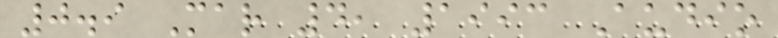0.9 Mar 4, 1993 Audio
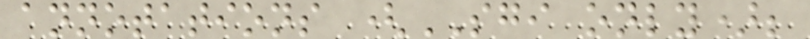annotations (SGI only);
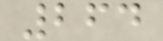264
